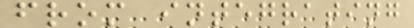from integrating
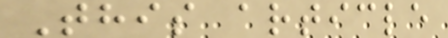This article
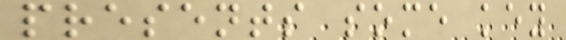presents some key
